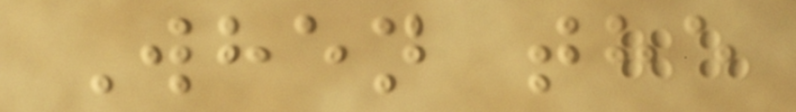When the
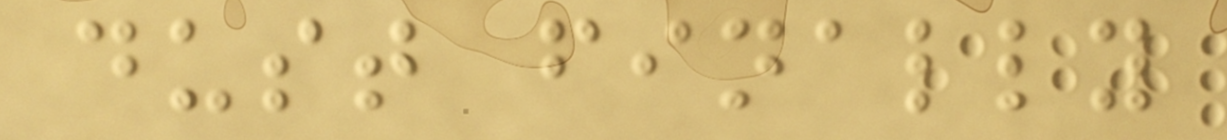dust finally
